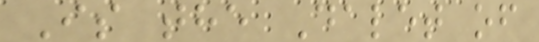Is the Dalet of
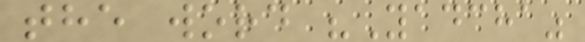the word "Yadcha"
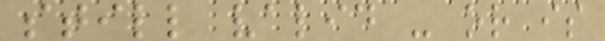still valid - or is
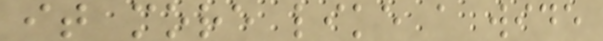it more like a wide
